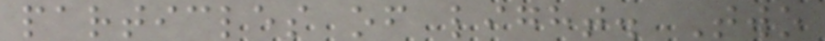particles of light. Two
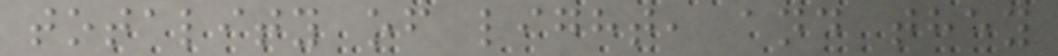totality of light, and they
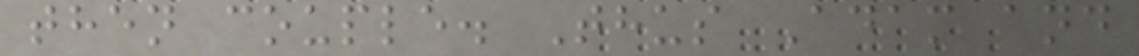then couple. Thus Adam and
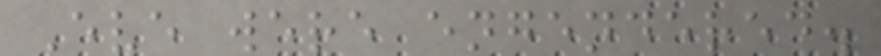Eve were engendered.
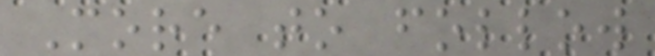More to follow
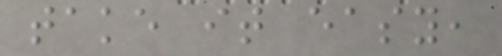take it easy,
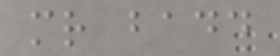mr badd
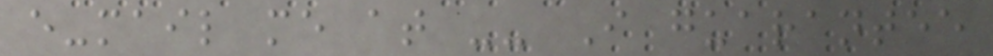e-mail me at -- I guarantee
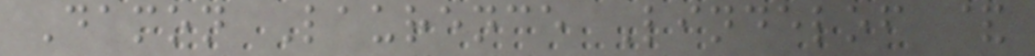Damon Laurence Lindelof &
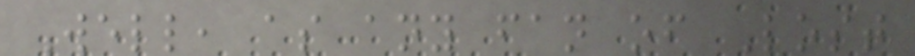Well, as any fan of Lost
